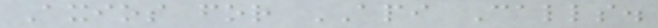Axios for API Calls.
